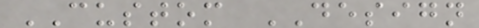CUSTOM DESIGN
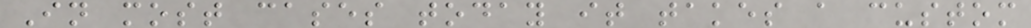In most cases today it takes a custom
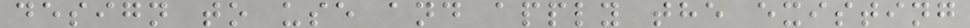design to use and apply the existing
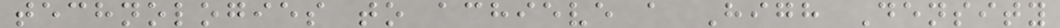technologies to achieve a High Density
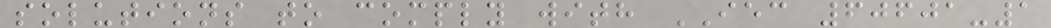solutions to comply with IEC 60601-1
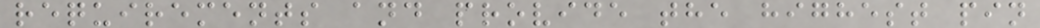requirements and provide the highest pin
